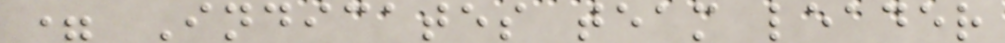= Indicates team leader
